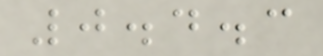0.4.3
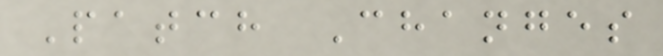Patch Changes
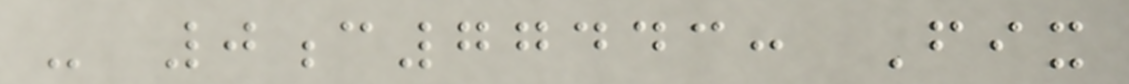- 0c77443: Fix
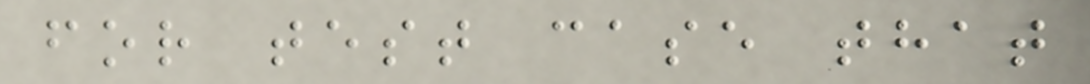for test case that
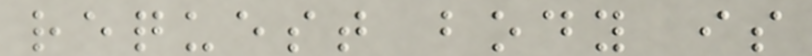request body is
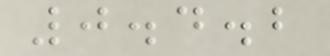0.4.2
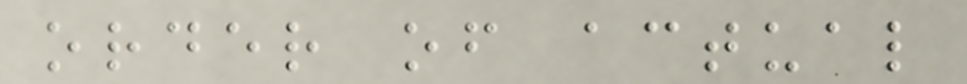order of actual
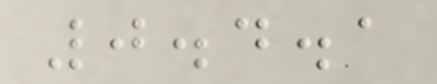0.4.1
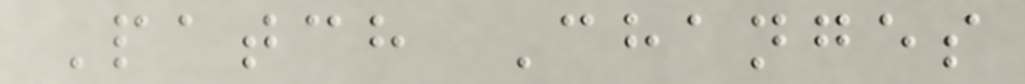Patch Changes
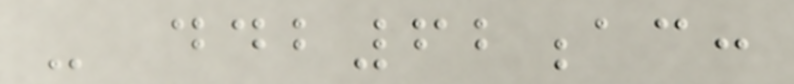- ddb62ac:
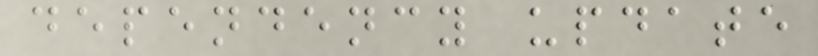dependency update
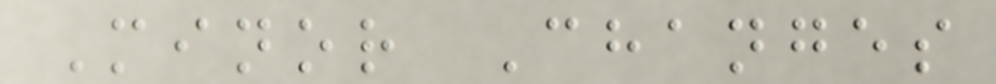Minor Changes
